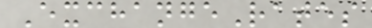ExchangeRates
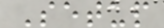Setup
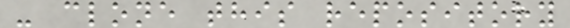- clone this repository
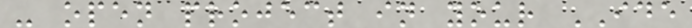- open project in your IDE
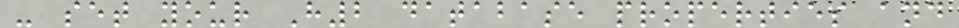- set your H2 database properties and
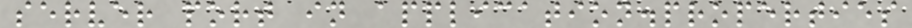server port in application.properties
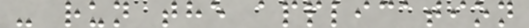- run the application
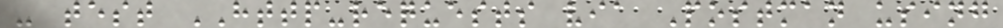- test HTTP-requests via Postman using
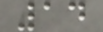14
